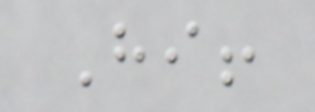Hi!
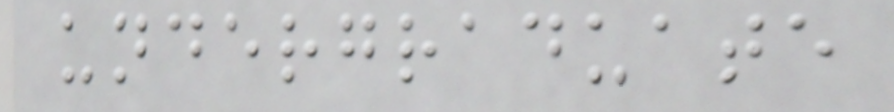undergraduate
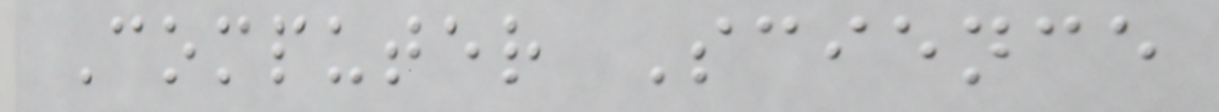Computer Science
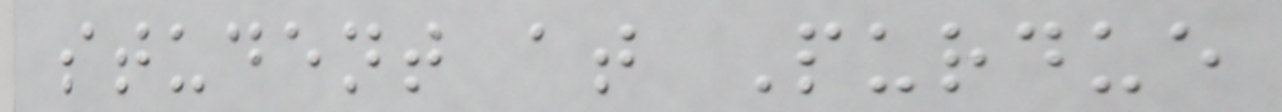student at Purdue
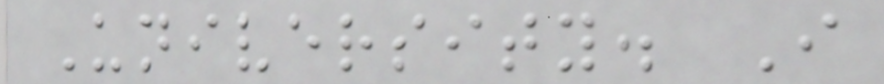University. I
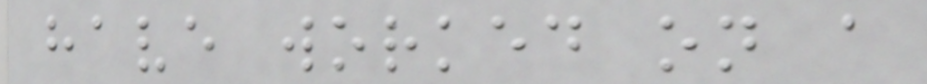have worked on a
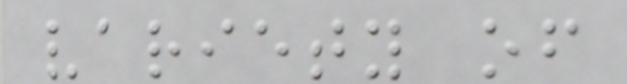variety of
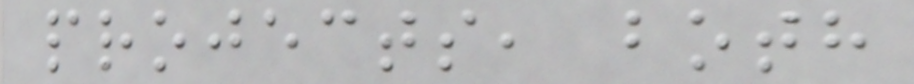projects, both
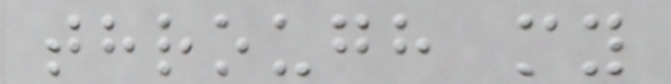through my
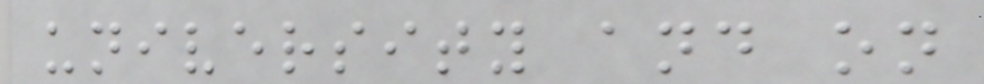university and on
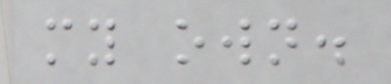my own.
